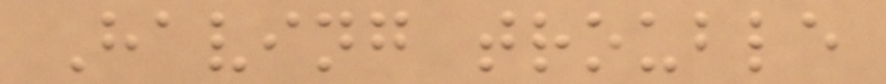Having trouble
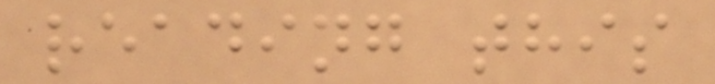reading this
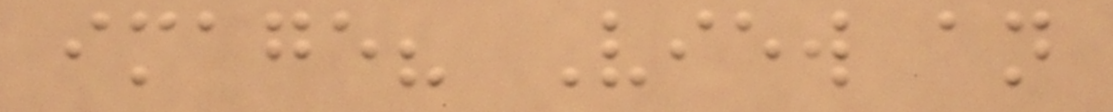image? View an
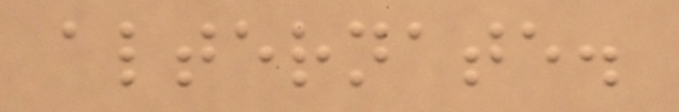alternate.
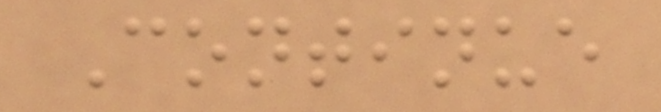Continue
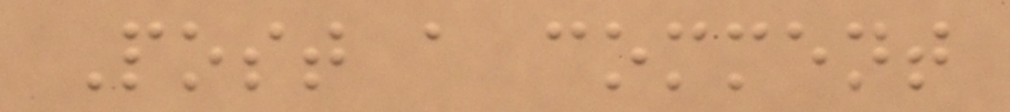Post a comment
